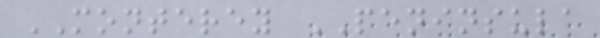MONTEREY PENINSULA
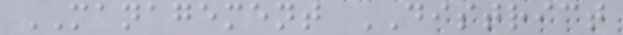MANAGEMENT DISTRICT
